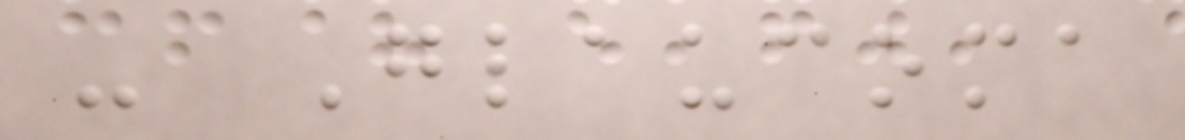- Glaucoma
